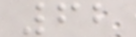62
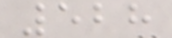528
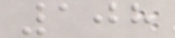108
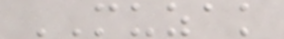MUZAK
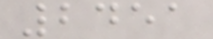2451
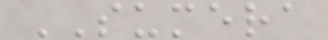SUMERA
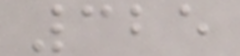325
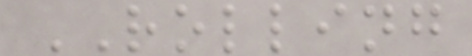ROLLING
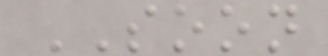SOON
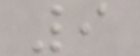9
